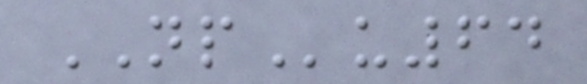NPu64
